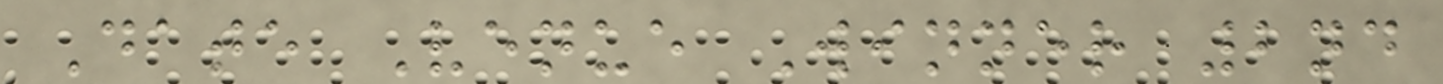Date Venue Winner 2nd
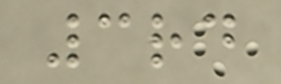3rd
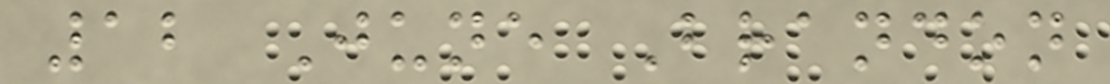12 June Brandon
